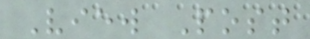View Post
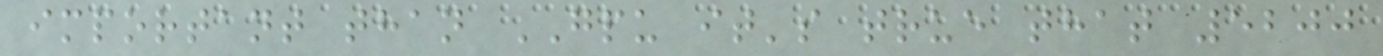important than GPU it's true that 5200
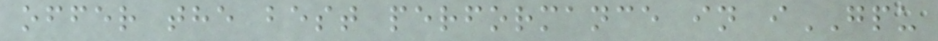offer the best performance in iGPU
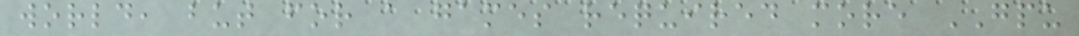world, but for a games required more GPU
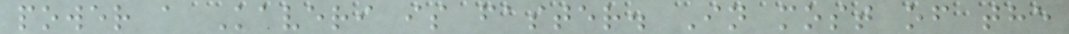power a Kaveri is faster. In most of the
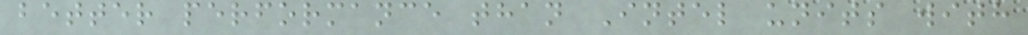better performance than Intel units with
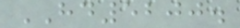HD5200.
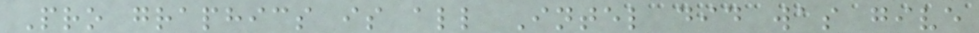Pro graphics is all Intel did was give
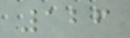126
